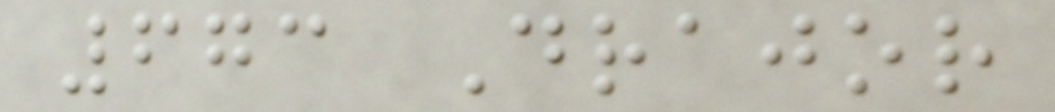673 Drajor
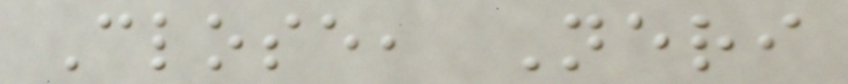Close, Neri
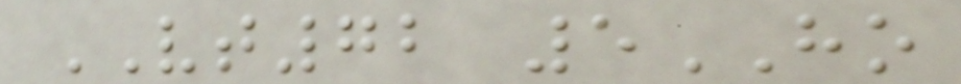VT72 5HO
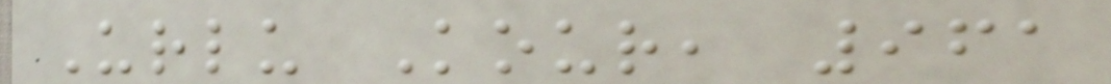Urlu Kour, 961
